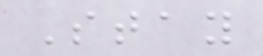Stay
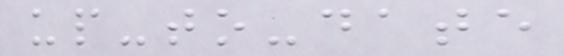up-to-date
